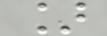]
